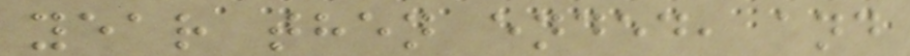year then ended, and
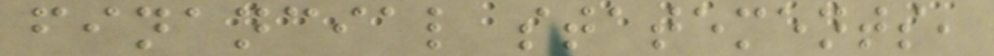financial statements,
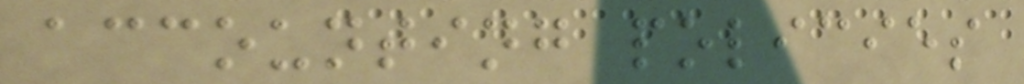accounting policies
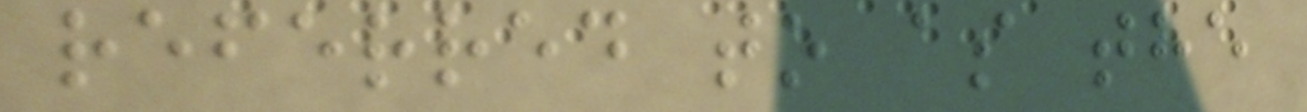referred to as the
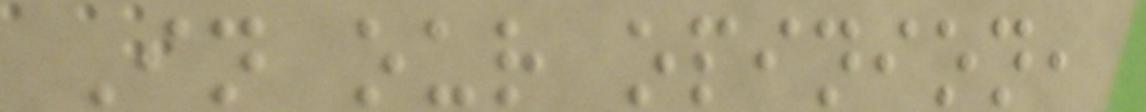In our opinion,
